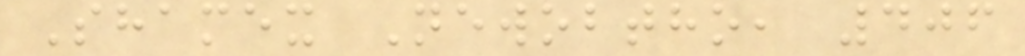Shamex Newobtho, 406
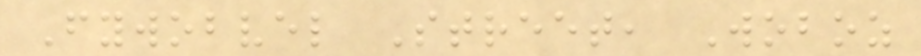Fywobvel Street, Woboz
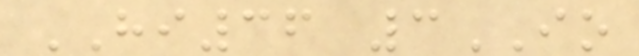HI36 3IO
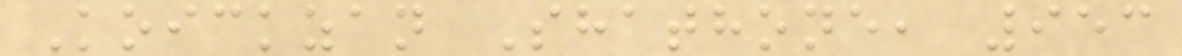Koickzan Shathone, 953
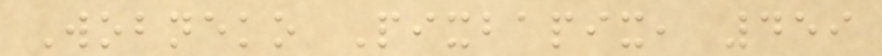Wobneko Pixbapix, 459
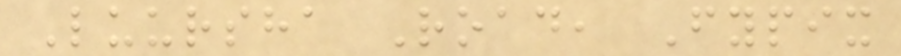Luursha Road, Fypix
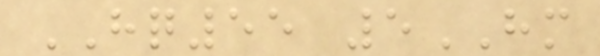HQ55 5HM
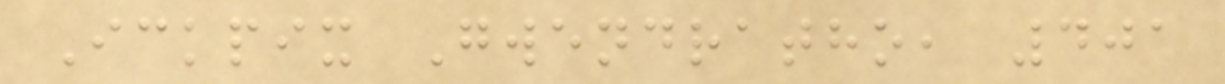Ickpix Gwendratho, 401
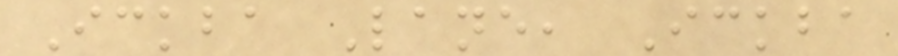Ickba Lane, Ickba
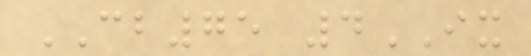CB75 4IX
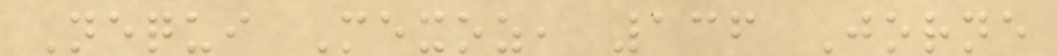Nequi Mexoz, 136 Jorne
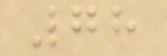78
